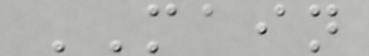MAIN
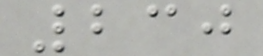230
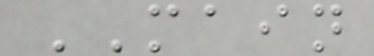MAIN
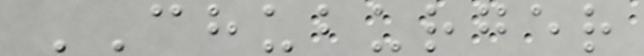CHUBURGER
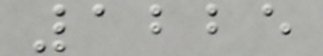1225
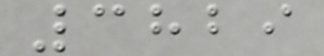3829
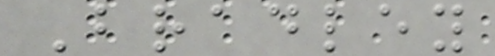Bradley
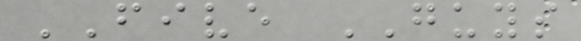FIVE GUYS
